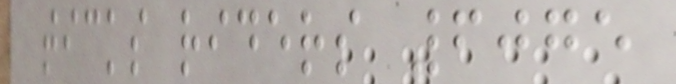ticks riders 6075
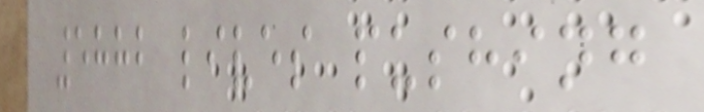5882 lives pushing
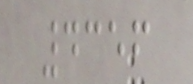4356
